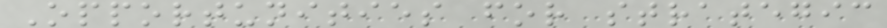Opportunities for strategic
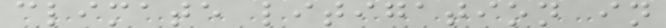climate litigation in
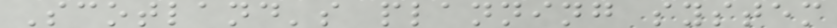Scotland's planning system
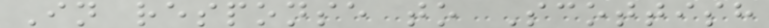In response to Scottish
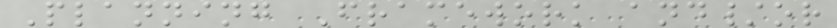Planning Framework and/or
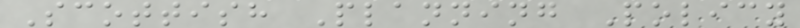Scottish Planning Policy
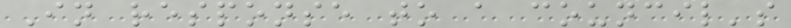In response to a council's
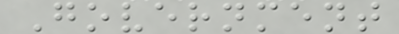Government
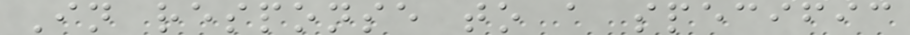In response to a specific
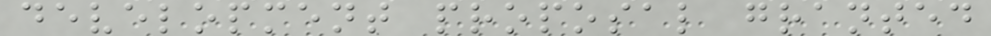development proposal granted
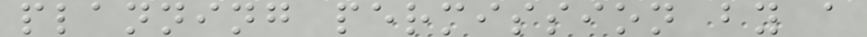planning permission by a
